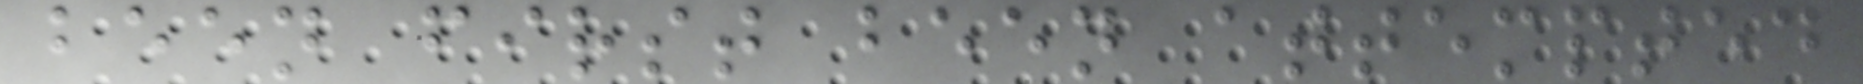been first been attempted
